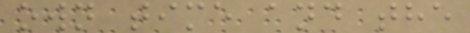own time and the
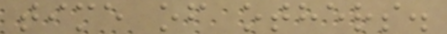time of others.
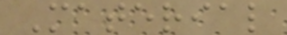Material
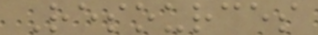Resources
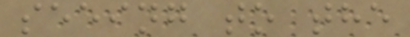seeing to the
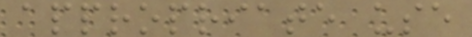appropriate use
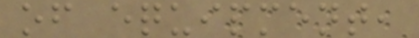of equipment,
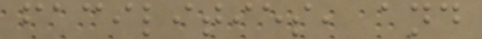facilities, and
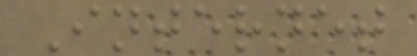Internet
